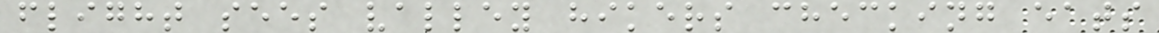flight sees valley hikers checking eats
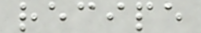recipe
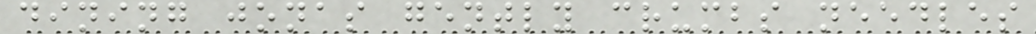dining jonas gently crumbs needles
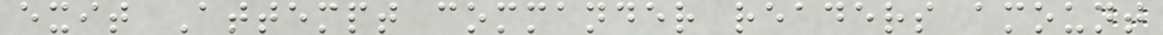exit Attempt commander readers amount
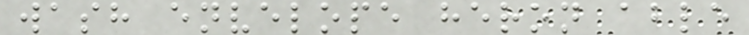wash envelope heron able
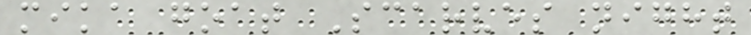mika goat Scarves night
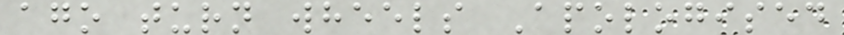ago turn wheels Apologised
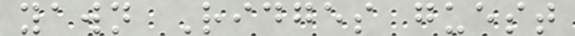yawn Ridges guest
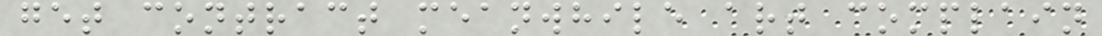get contract meanwhile art complain
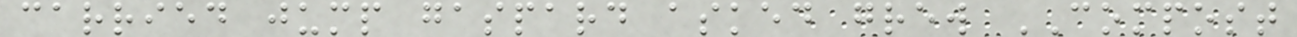carried jump gaspard asked grew COMPOST
